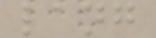lang
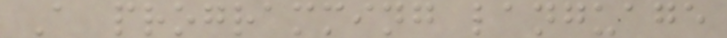A programming language
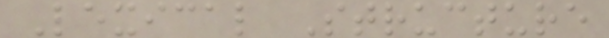Lexical Structure
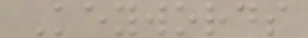Keywords
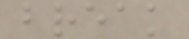break
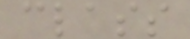class
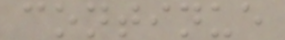continue
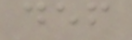def
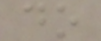do
